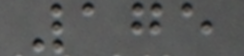175
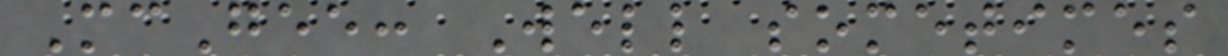McGee: Well sometimes
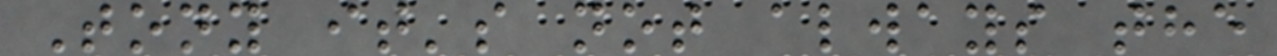Tony it's not always the
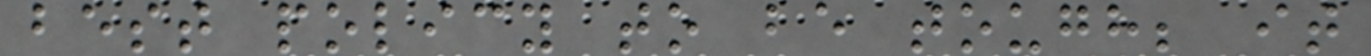best policy to be tough; it
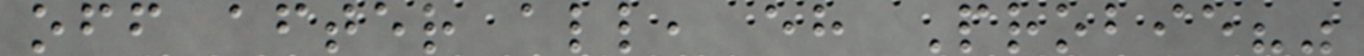off after all, eh Probie?"
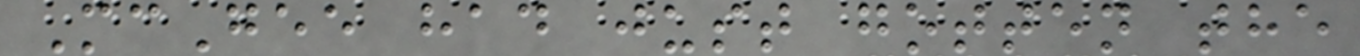McGee had just gotten the
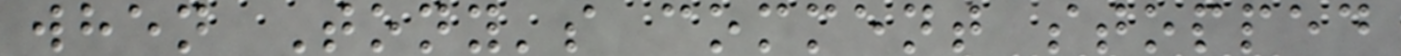when Tony's comment stopped
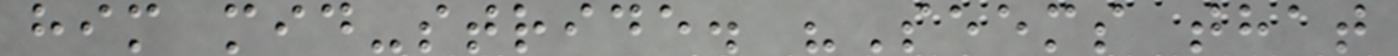him mid-stride. "Seems that
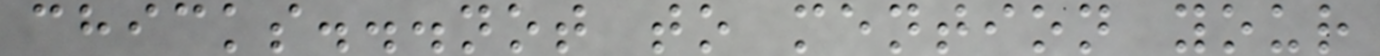chicks...not to mention your
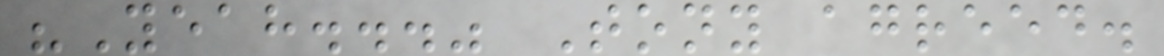"Yeah..." Tony agreed.
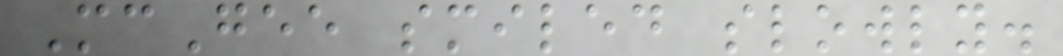McGee smiled slowly.
